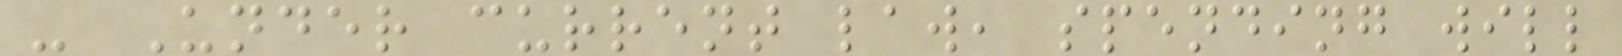- Under current law, spending will
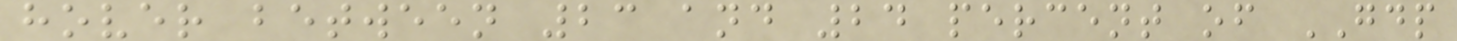hover between 23 and 24 percent of GDP
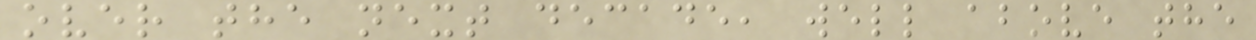over the next decade, well above the
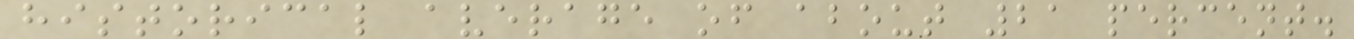historical average of about 21 percent.
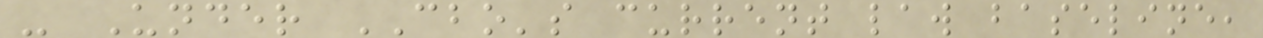- Under CBO's current law baseline,
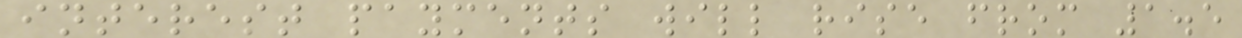interest payments will rise from 1.5
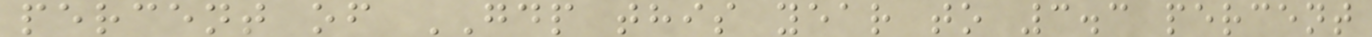percent of GDP this year to 3.3 percent
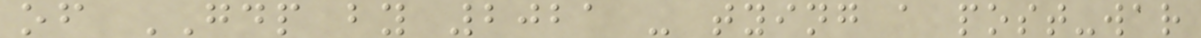of GDP by 2021 - tying a post-war
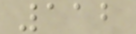112
